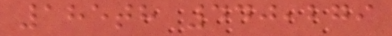185th 440,279
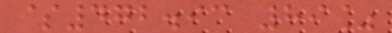$472.93 89%
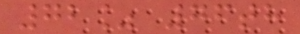72% 76th
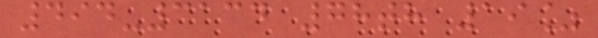494-3134 78th 19%
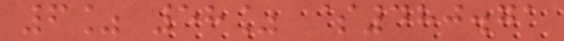6% 58% $480.71
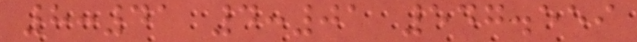8:41 4:01 547.559
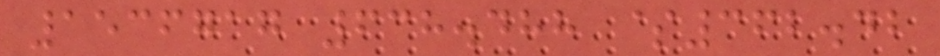1536717 638.488 $362.42
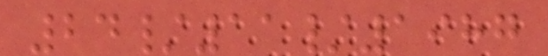24/11/1987
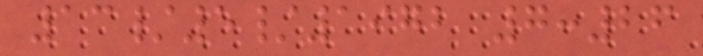13/5/1972 7:26
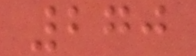270
